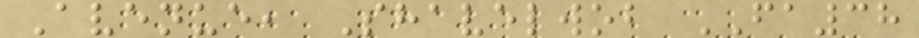Avenue, Shavelwob FA38
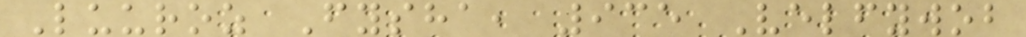Luuroz Fysha, 935 Velfywob
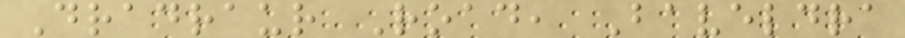Dradraur Road, Baveldra
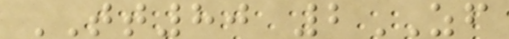TT80 2ZF
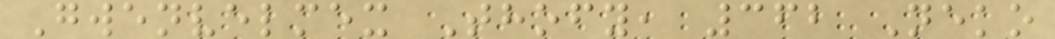Gwenvelmex Thofy, 362 Neko
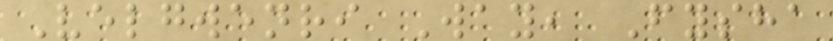Velgwenri Way, Fysha
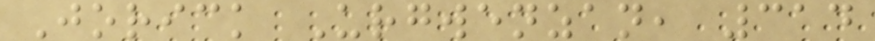Jorick Urgwenzan, 314
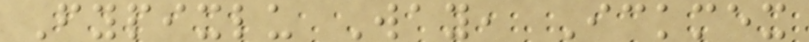Fypixlu Way, Ickmex
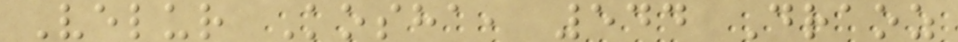Velur Kosha, 544 Draoz
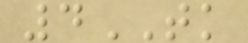4TK
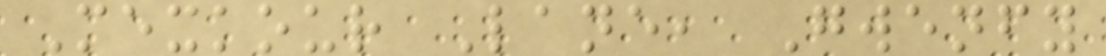Mexkour Lane, Gwenfy
